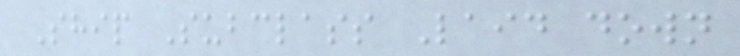Ship Subclass Laid down
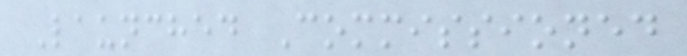Launched Commissioned
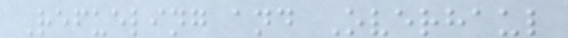Refueling and Overhaul
